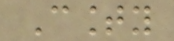County
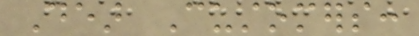Dear Customers:
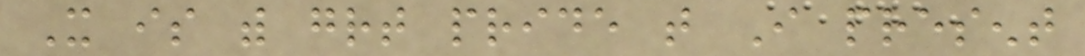It is with great pride that I present
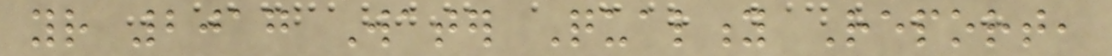your 2017 Water Quality Report,
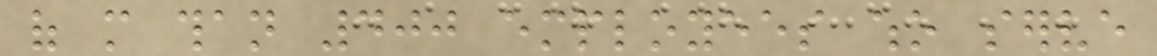of more than 400 employees who serve
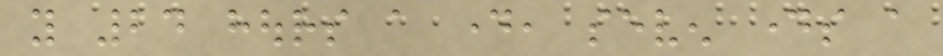you 24 hours a day, seven days a
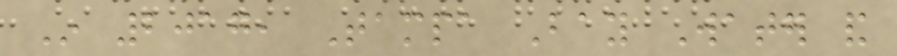In 2017, Tampa Bay Water and
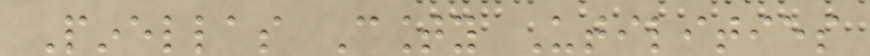Pinellas County Utilities
